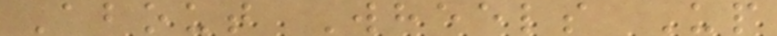About Wheels Up
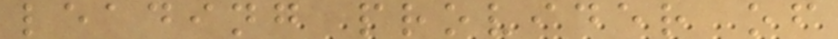leading provider of
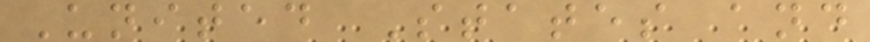United States and
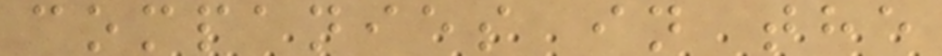companies in the
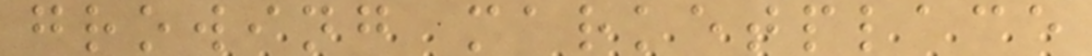growing marketplace
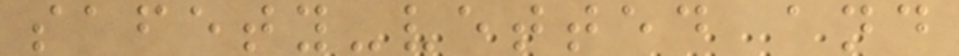safety-vetted and
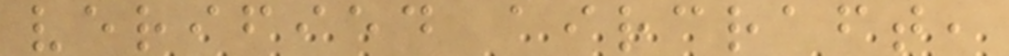verified aircraft,
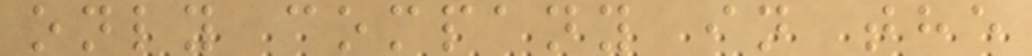only company in the
